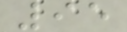95
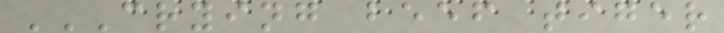CRYING BEEF TIGER
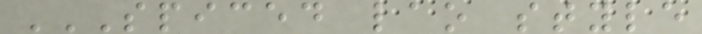SPICED LAO STYLE
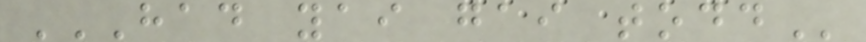HAD YAI GAI TODD
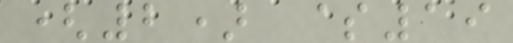(2) $19
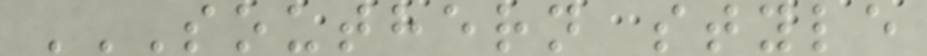SOUTHERN STYLE
